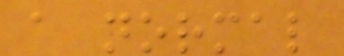a normal
